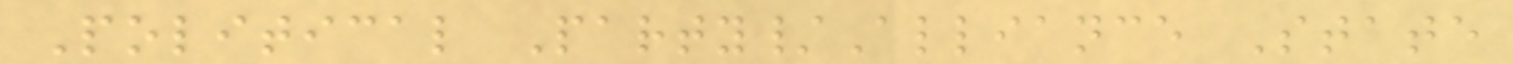Political Party/Alliance State
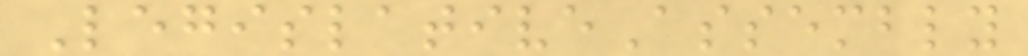LegislativeAssembly
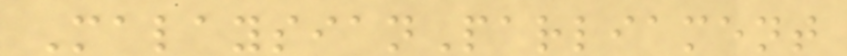MalaysianParliament
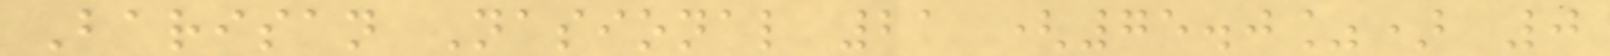Barisan Nasional 21 (75.0%) 0
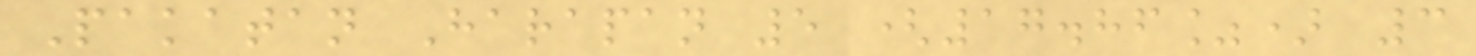Pakatan Harapan 5 (17.86%) 3
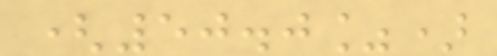(50.0%)
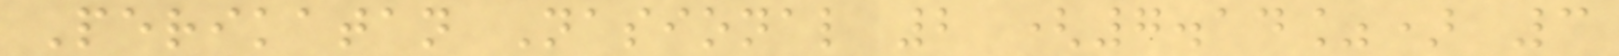Perikatan Nasional 2 (7.14%) 3
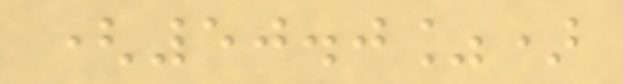(50.0%)
